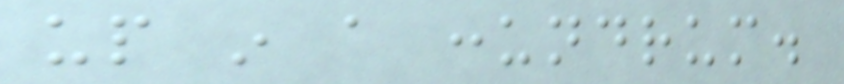up in a conundrum.
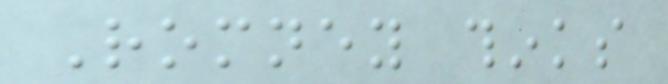Romney thinks
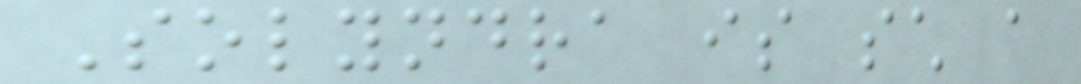Solyndra is such a
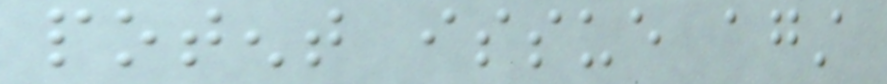potent issue against
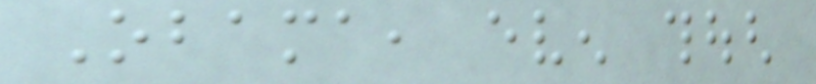Obama, even though
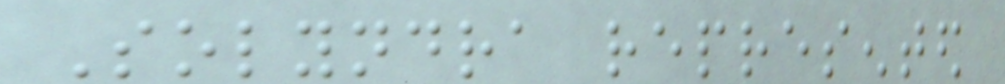Solyndra represented
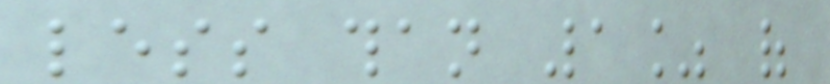less than 1% of
